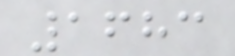1683
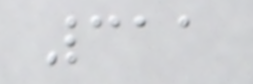311
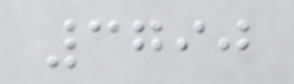3790
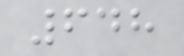648
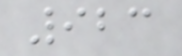923
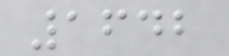1642
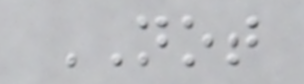NOT
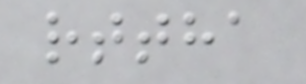rttha
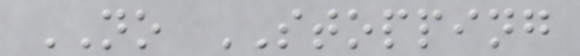NO STOPPING
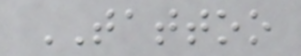TATTOO
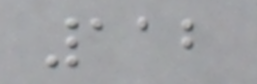112
